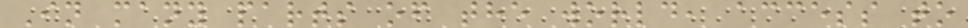In many parts of the world, access to
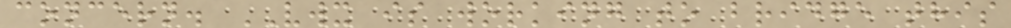concern. VWX is working to bridge this
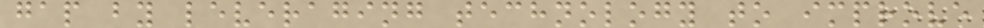gap by leveraging technology to improve
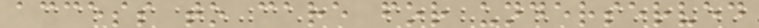access to care for underserved
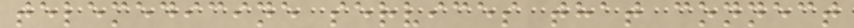telemedicine services that connect
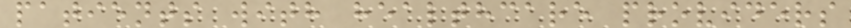patients with healthcare providers
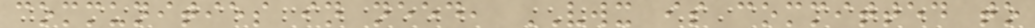communities in need, VWX is committed to
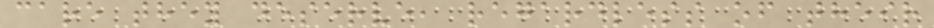care they deserve, regardless of their
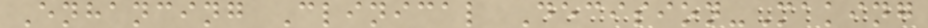Enhancing Clinical Decision-Making
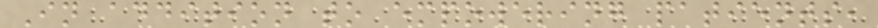In addition to empowering patients,
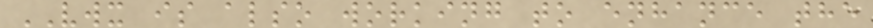VWX is also working to enhance the
